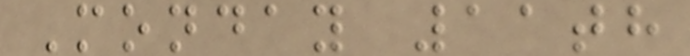Monday 11th
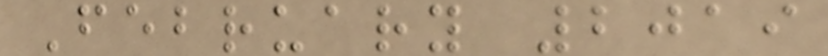February 2019
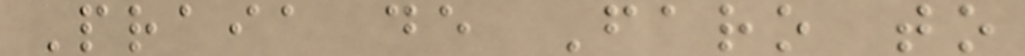Praia de Faro to
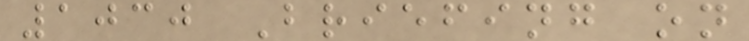1030 Briefing on
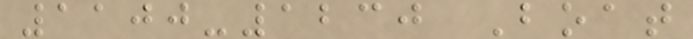1100-1230 Boat
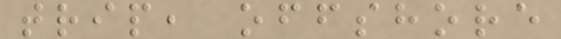trip, offshore
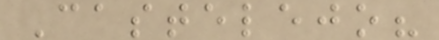Castelejo?
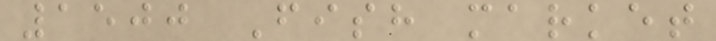1500 Fish market
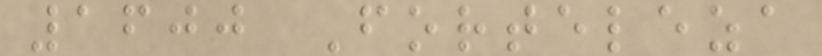1600 Forteleza
